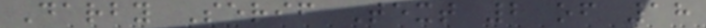Darby Serif Text 2 of 18
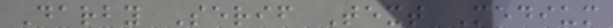Darby Serif Text Medium
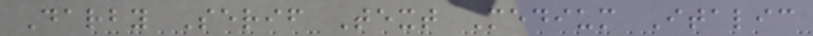Darby Serif Text Medium Italic
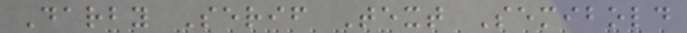Darby Serif Text Semibold
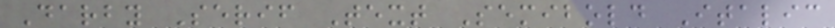Darby Serif Text Semibold Italic
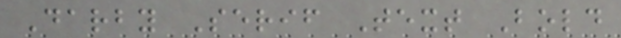Darby Serif Text Bold
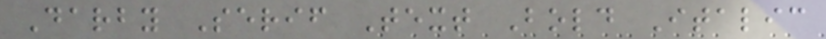Darby Serif Text Bold Italic
